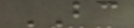BC
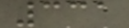331
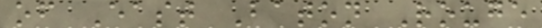of East Baton Rouge
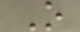O
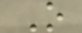O
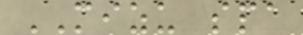MIZU spa
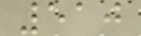510
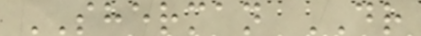SHERMAN DR
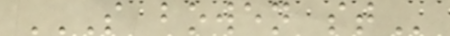S BOWEN ST
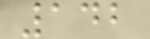142
